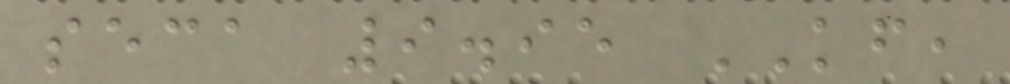seca 9.95 KF,
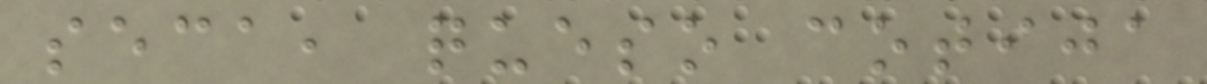seca, queso cotija
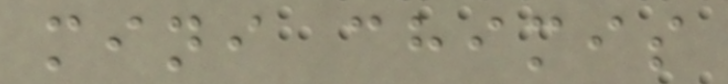mini chimis
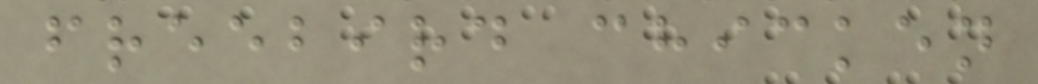freebird chicken
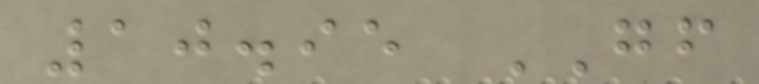10.95 GF
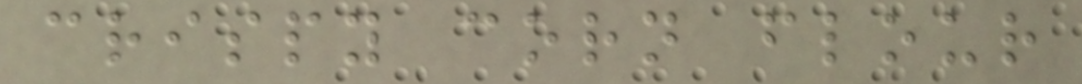crispy corn flour
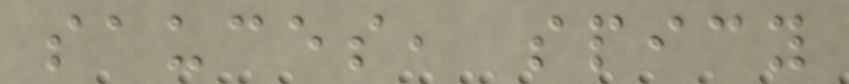sauces, spicy
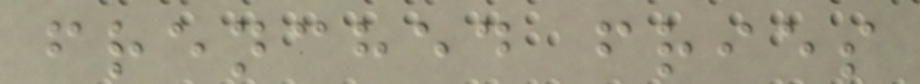frenched fries
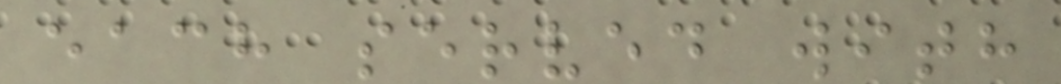each served with
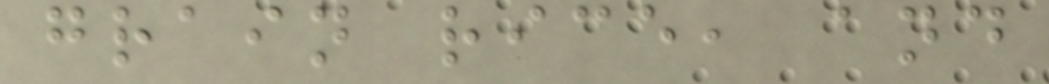grain rice, and
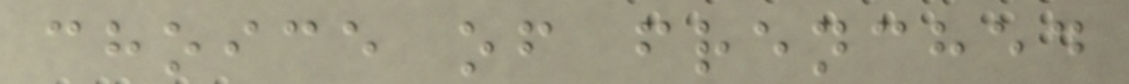choice of frenched
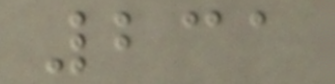231
